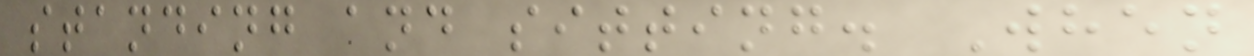standing and sitting. When
